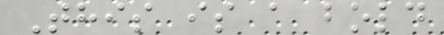This is a bold
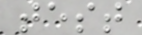test
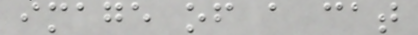image of a cat
